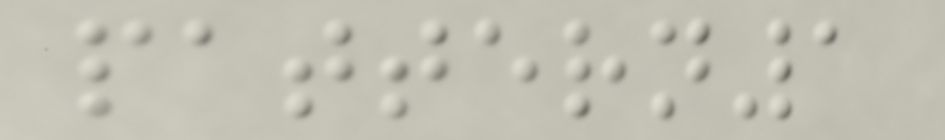pattern1
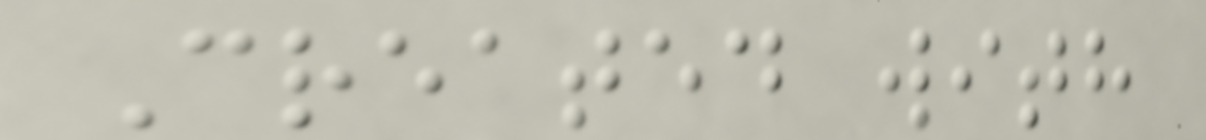Created with
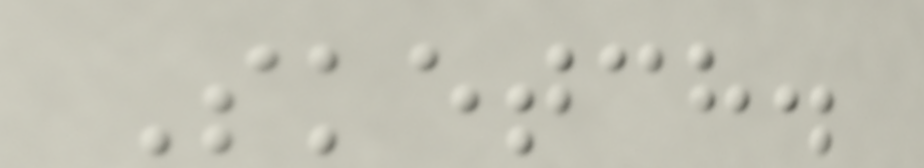Sketch.
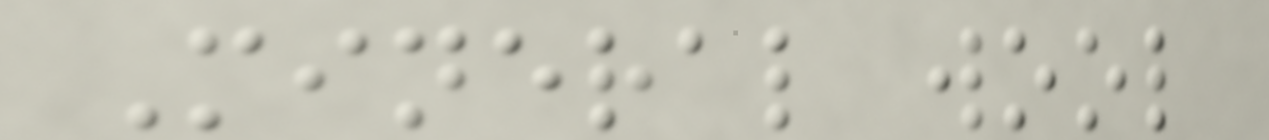Mineral wool
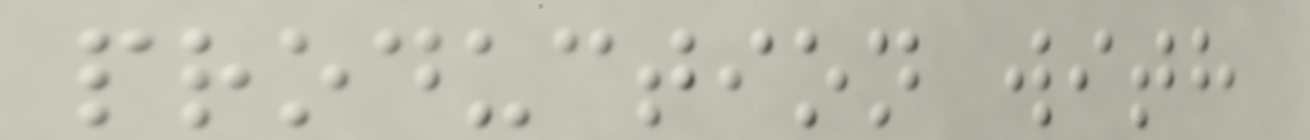production with
